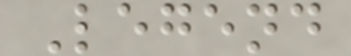Legend
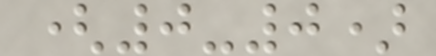(0-0)
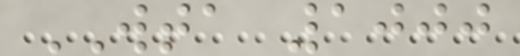WTA 1000
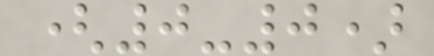(0-0)
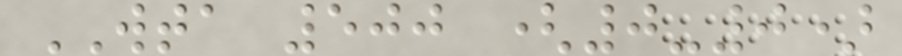WTA 500 (0-0)
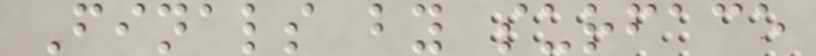Finals by surface
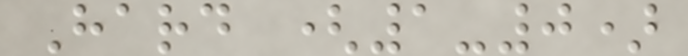Hard (1-0)
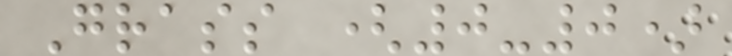Grass (0-0)
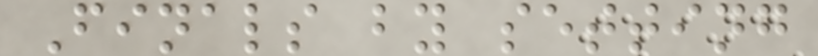Finals by setting
